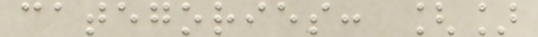categories: []
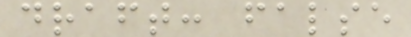draft: false
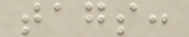tags:
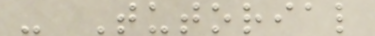- Tutorial
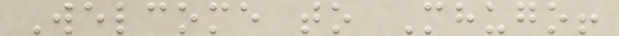Welcome to Mhugo!
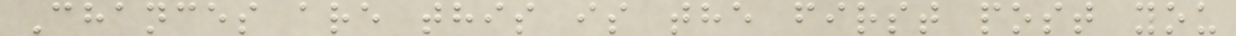Chances are this is the first post you
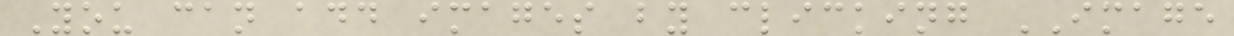You can add images by clicking IMAGE
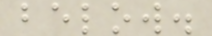below.
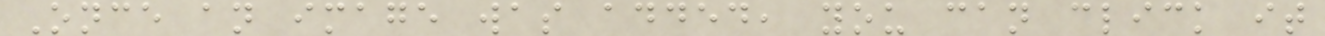Once an image was added, you can click it
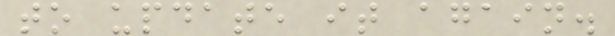to update it again.
